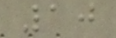10
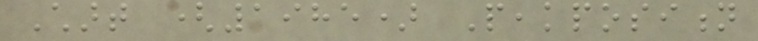Chart (1985) Peakposition
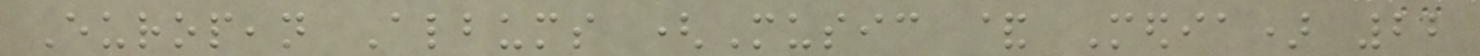European Albums (Music & Media) 22
